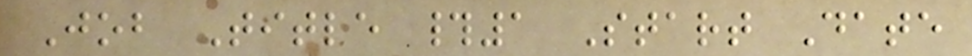Job Title #1 Start Date
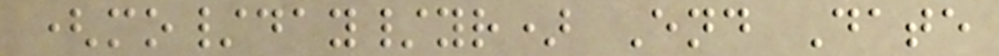(mo/day/yr) End Date
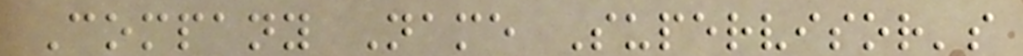Company Name Supervisor's
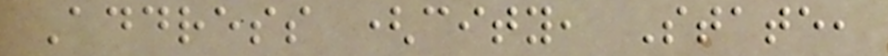Address (city, State,
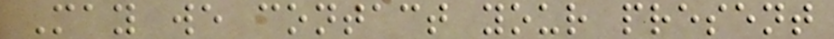May we contact your present
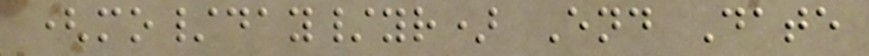(mo/day/yr) End Date
